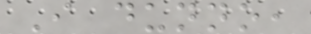I dunno,
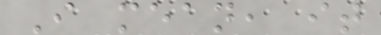I mean, it
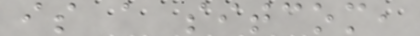is a sitcom,
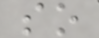so
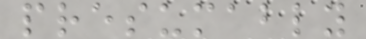presumably
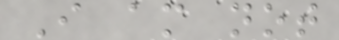I am not
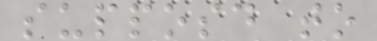supposd to
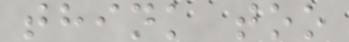think too
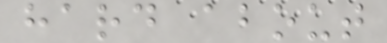hard about
